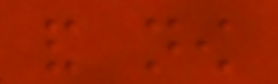and now
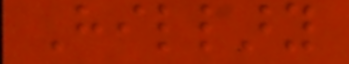Hillary
